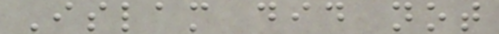Islam did not
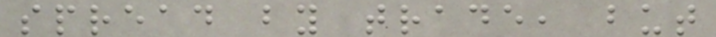spread by trade, but
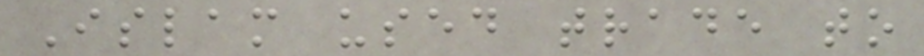Islam used trade to
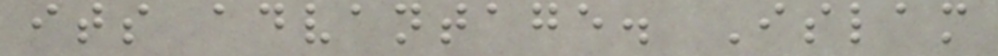its advantage. Islam
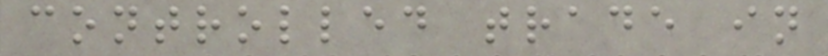controlled trade in
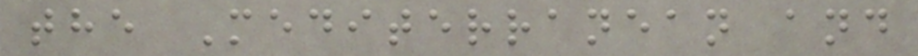the Mediterranean and
